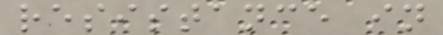resistance in
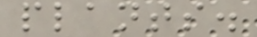plants.
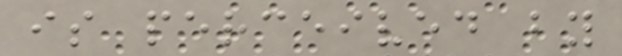is perceived by
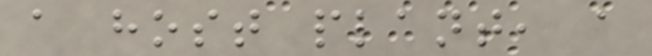a host plant, a
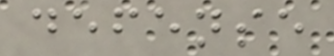defense
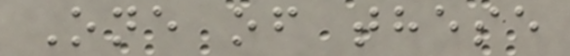One of these
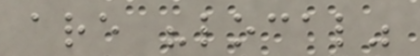are "local"
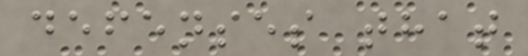defenses that
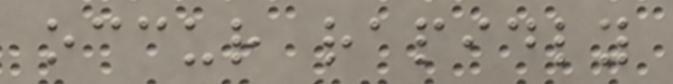occur rapidly
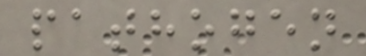pathogen
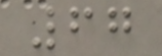67
